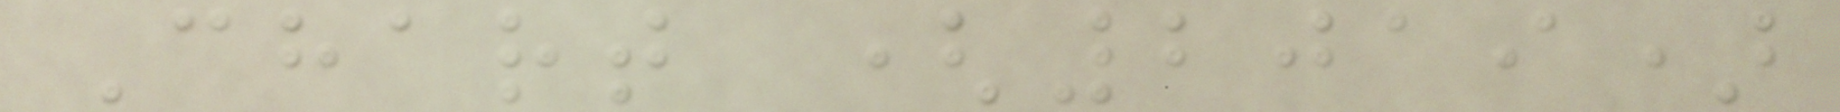Chart (2019)
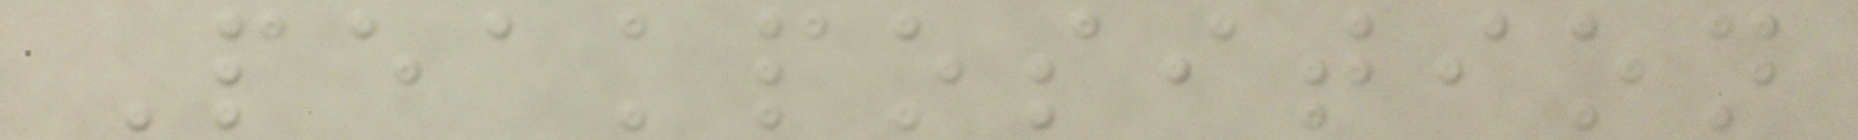Peakposition
